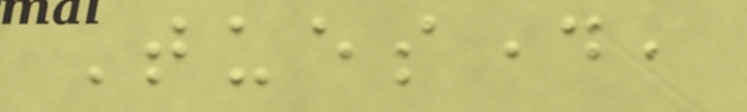Tuesday,
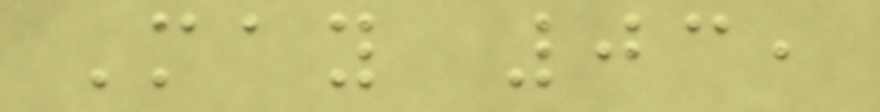May 03,
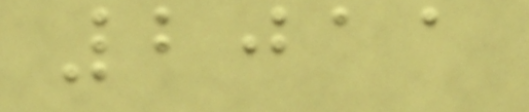2011
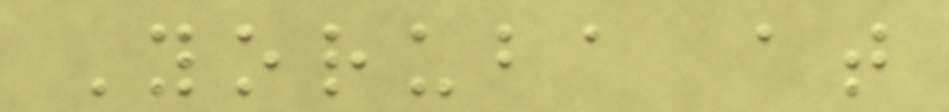Yoruba at
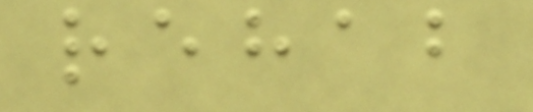rehab
